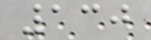130
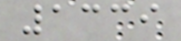1339
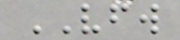VFW
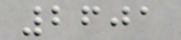2601
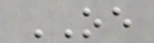OE
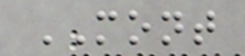MONT
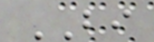BI
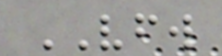VFW
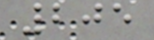205
